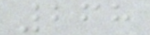268
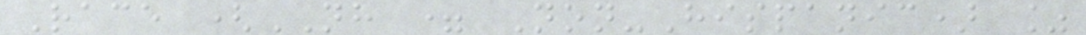Race (NH = Non-Hispanic) %
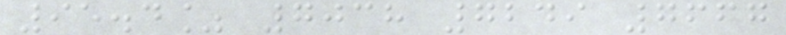95.4% 7038 7249 7667
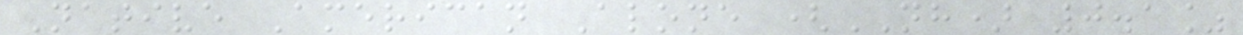Native American Alone (NH) 0.1%
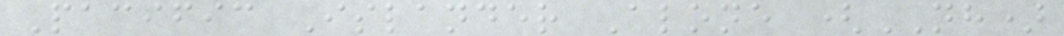Pacific Islander Alone (NH)
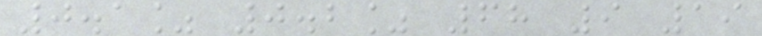0.1% 0.2% 68 9 19
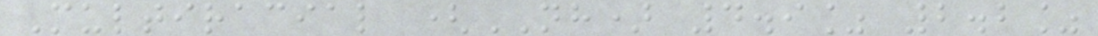Multiracial (NH) 4.9% 2.2%
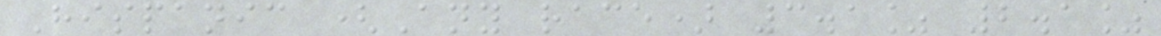Hispanic (Any race) 3.1% 2.1%
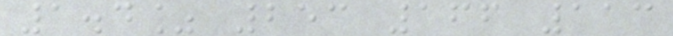1.4% 253 166 113
